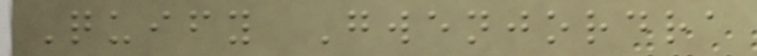Quify Gwenjordra
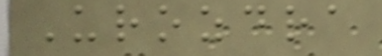Urozdra
